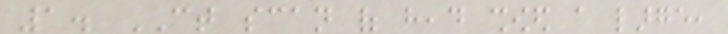1. CT scan of head showed a large,
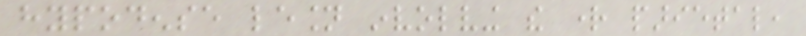hypodense lesion involving the right parietal,
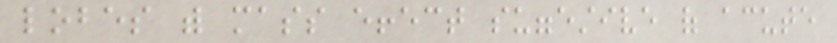lobes with mass effect suggestive of acute
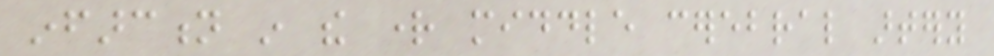infarction in the right middle cerebral artery
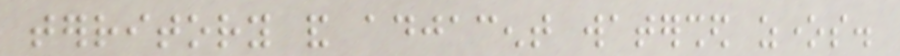territory and adjacent watershed zones.
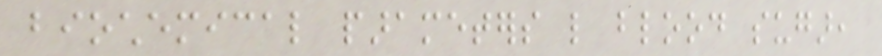biochemical parameters like blood sugar,
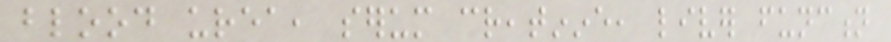blood urea, serum creatinine, liver function
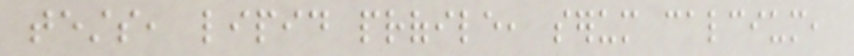tests, lipid profile, serum calcium,
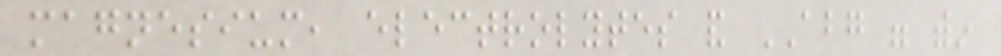magnesium, electrolytes and ABG were within
